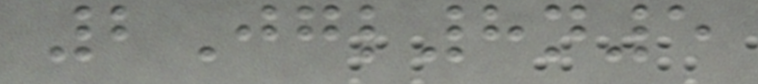2Jgl8n5
